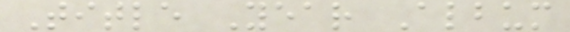Title Year Album
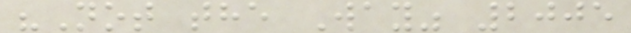"Not the Way" 2005
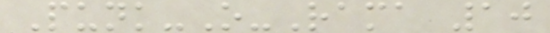Punk-O-Rama 10
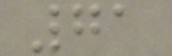71
